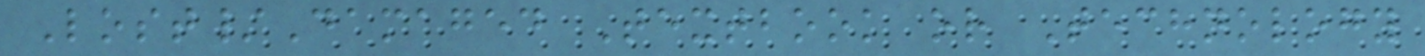Lost/Damaged Textbook or Technology
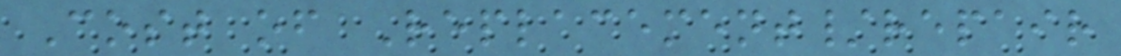Cost of Replacement/repair
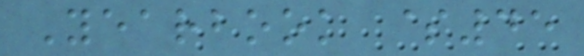Yearbook $45
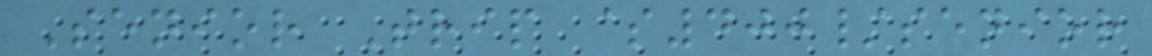Senior Trip $400/senior
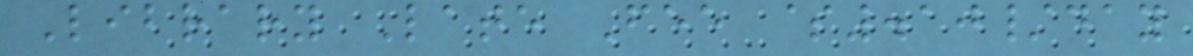Library Late Fee $.10/day
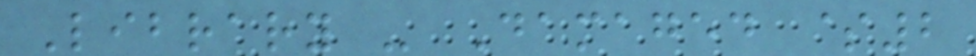Library - Damaged $2
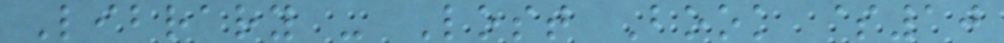Library - Lost Book $10
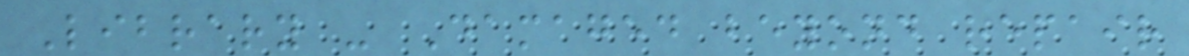Library - Damaged beyond repair
